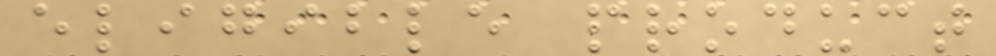eligible product
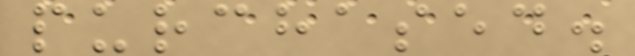purchased.
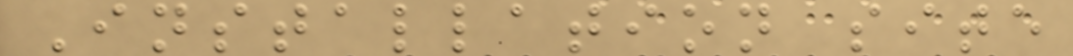Installation site
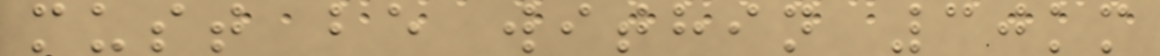must be within 30km
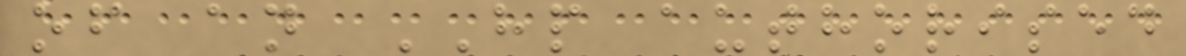of an HP authorised
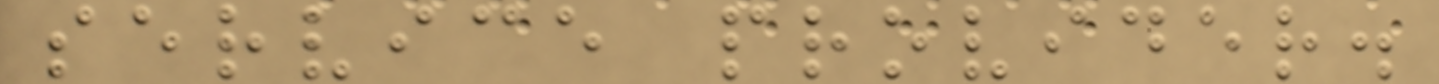service provider.
